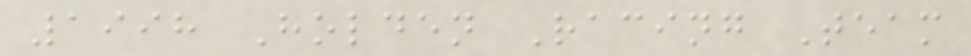1998 Holden Racing Team
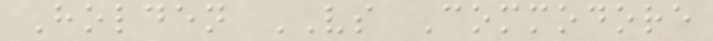Holden VS Commodore
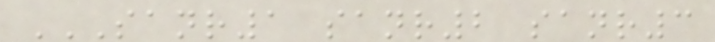SANR1 SANR2 SANR3
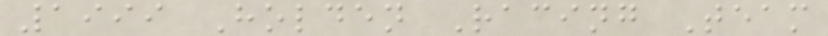1999 Holden Racing Team
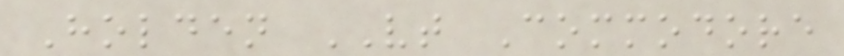Holden VT Commodore
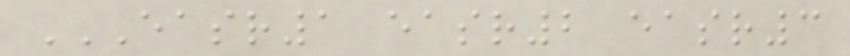EASR1 EASR2 EASR3
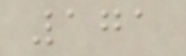171
